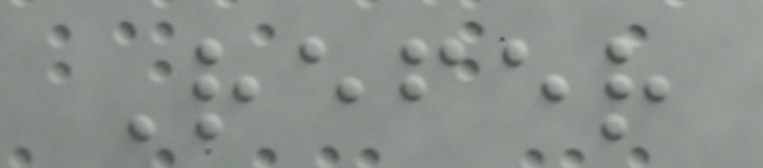Refer
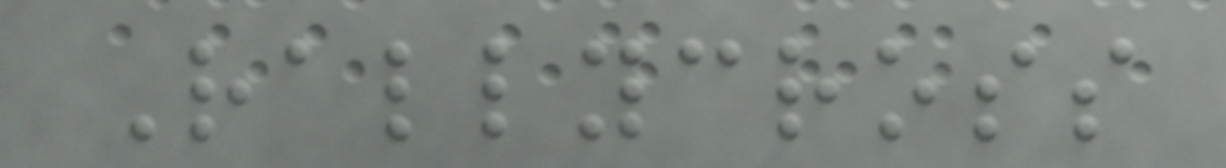Rallycross
